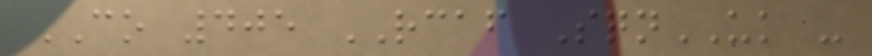CO 405 RCAF SqnUK -
